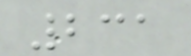231
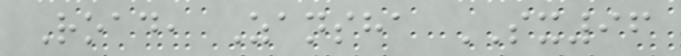Road, Zansha SX96
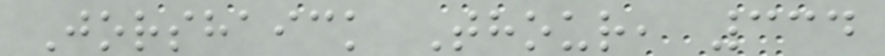Jorshaick Thour, 334
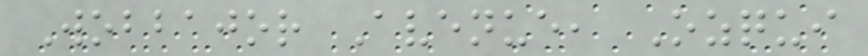Wobbajor Avenue, Ozqui
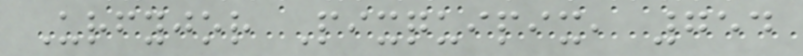Urfyjor Pixquipix, 754
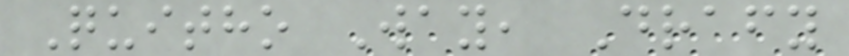Quitho Way, Drafy
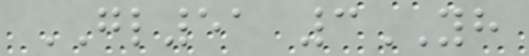GL51 3YH
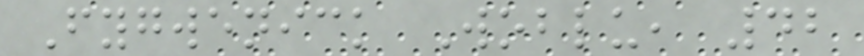Fygwenick Woblu, 42
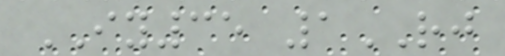IY35 1RJ
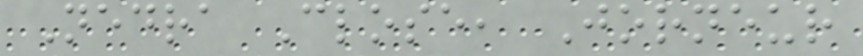Nedra Close, Jorneur
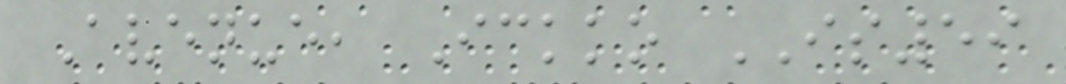Avenue, Ickko IS59
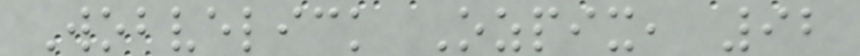Wobvelick Ozpix, 92
